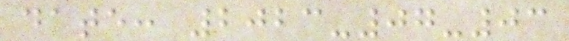date: 2023-07-03
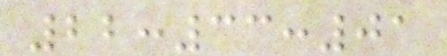22:33:01
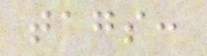tags:
